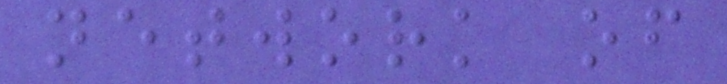network of
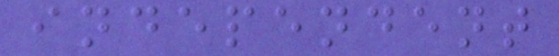independent
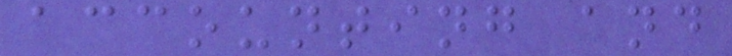accounting and
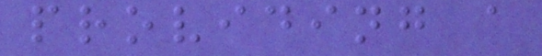providing a
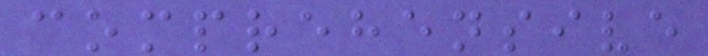comprehensive
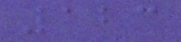123
